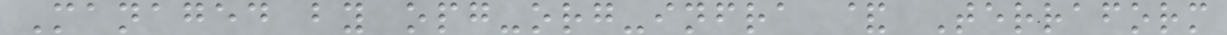Managed by opg-org-infra & Terraform
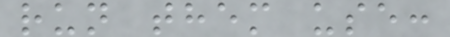run them use:
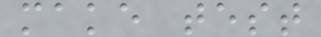make test
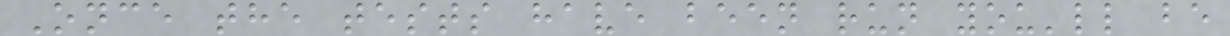Once the tests have been run you'll be
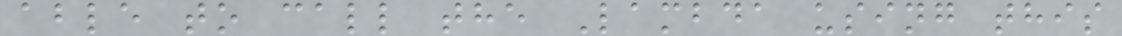able to call the Lambda using this
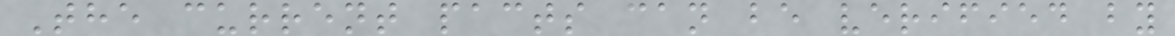The current pacts can be verified by
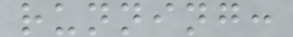running:
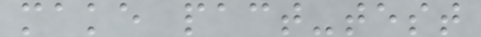make pact-test
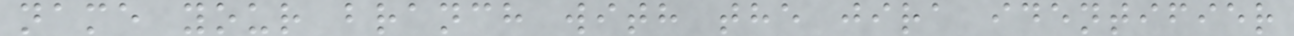name your branch with the jira identifier
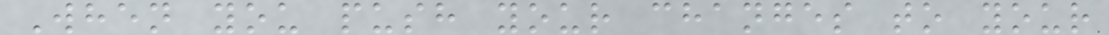When you push your changes to your
